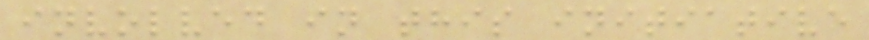involved in this initiative
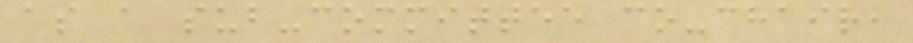as a sub-committee co-chair,
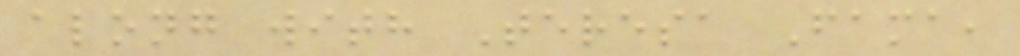along with Teresa Fama,
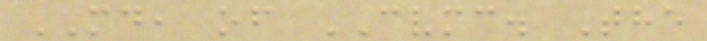MD, of CVMC. The
